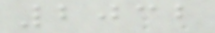2032
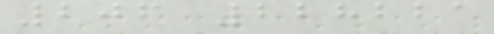206 228221
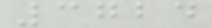3724
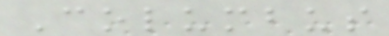Columbus
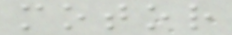motor
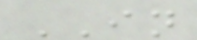IN
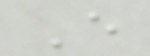E
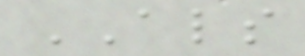ALS
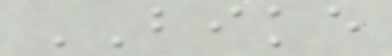BIKE
